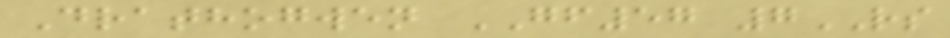Drathogwen GF57 7RS
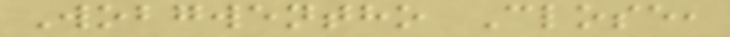Wobgwentho Close,
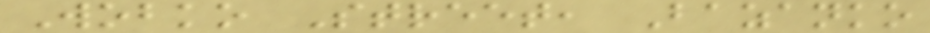Wobko Street, Bazanko
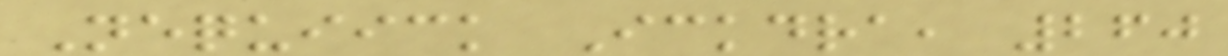Nequiick Ickdra, 260
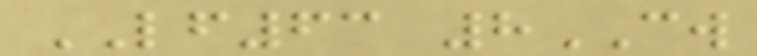LF63 8CW
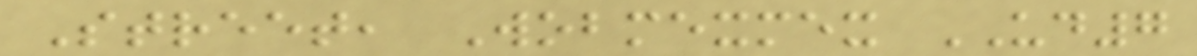Street, Wobmexmex UD7
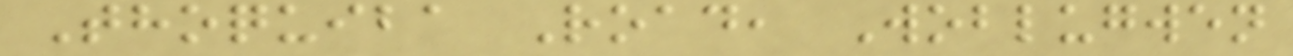Thoquiba Road, Woblugwen
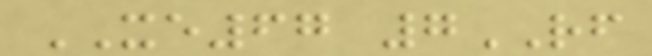XE67 7RF
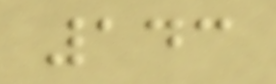143
